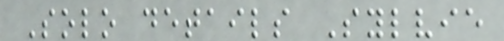Solo details Sylvie
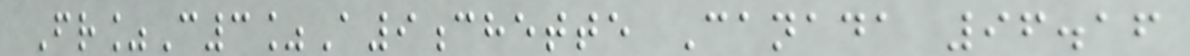Fr%C3%A9chette Canada 96.16
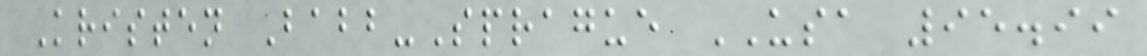Kristen Babb-Sprague USA 95.99
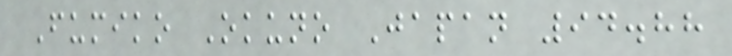Fumiko Okuno Japan 94.88
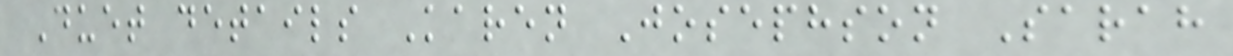Duet details Karen Josephson Sarah
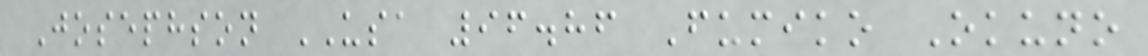Josephson USA 96.86 Fumiko Okuno
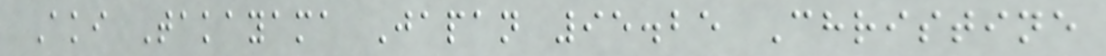Aki Takayama Japan 95.25 Christine
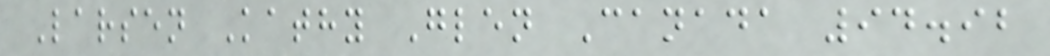Larsen Kathy Glen Canada 94.92
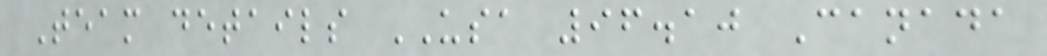Team details USA 96.10 Canada
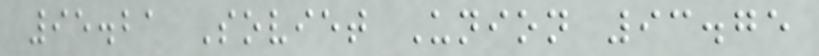95.21 Soviet Union 93.75
